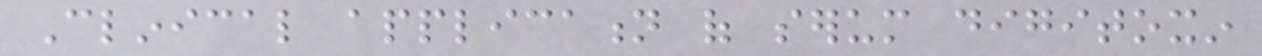Clinical application of serum digitoxin
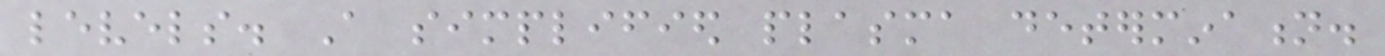levels. A simplified plasma determination.
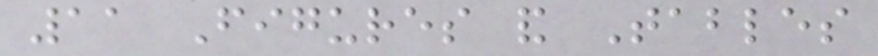11 Figures and Tables
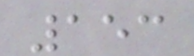153
